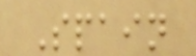Spain
